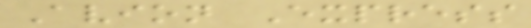Avion Express
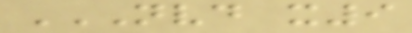NVD X9
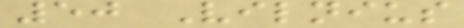50 Vilnius
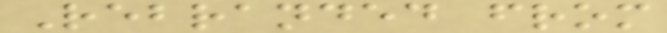Rebranded from
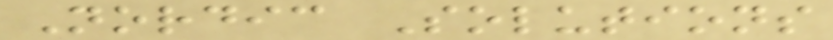Nordic Solutions
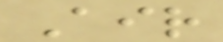Air
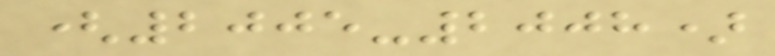(2005-2008)
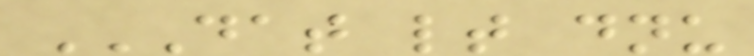DAT LT DNU
